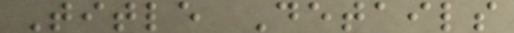Title Details
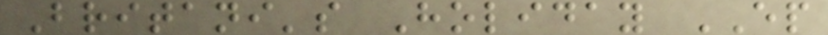Britani's Holiday EP
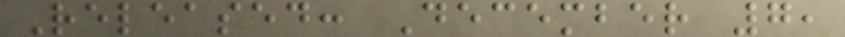Released: December 7,
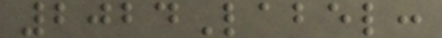2024Label:
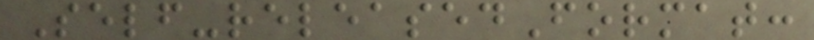Self-releasedFormat:
